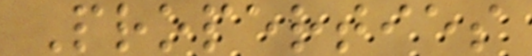Properties
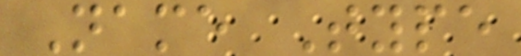Name Type
